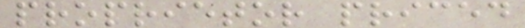proprietor priced
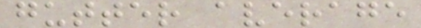gutter average
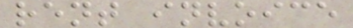rent invoice
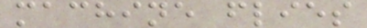machine flies
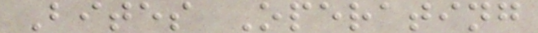Bites Operating
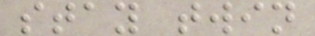stay twin
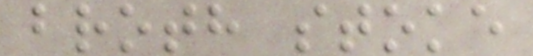broth stoke
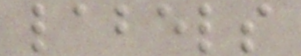labels
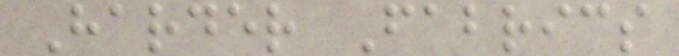Harder Fabrics
